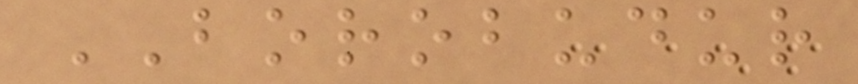BOROBUDUR
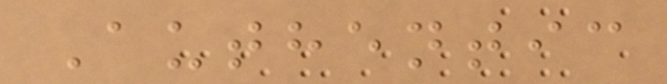Authentic
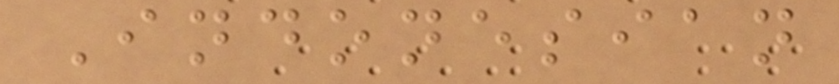Indonesian
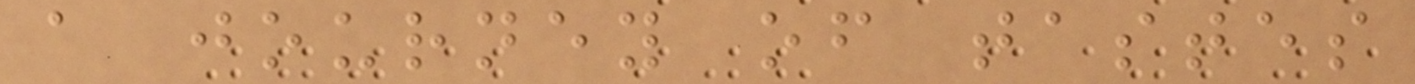a journey of tastes
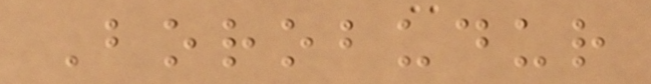Borobudur
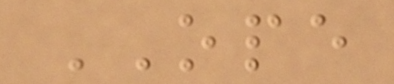OPE
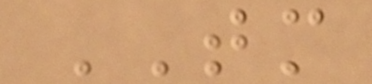TM
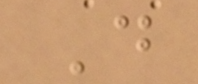D
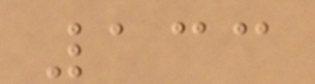133
